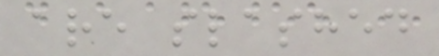are slashed
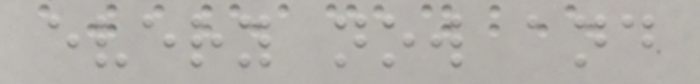every now and
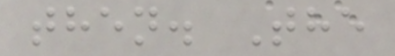then. The
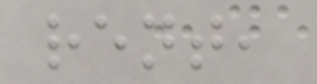rent,
